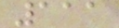111
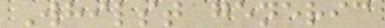Whilst generic
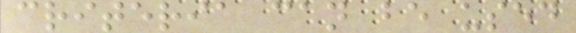criteria can be used
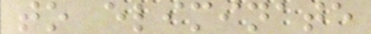to eliminate
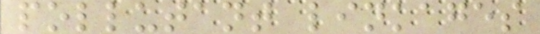pollutant linkages
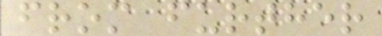from further
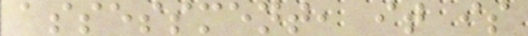assessment, it is
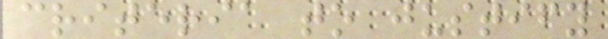criteria to justify
